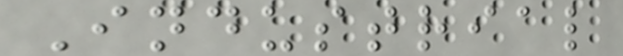Industrial
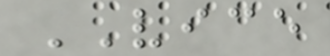VICE
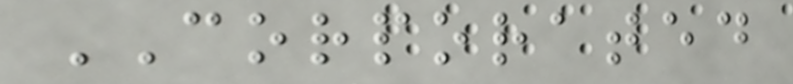CORPORATED
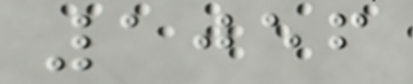1056
